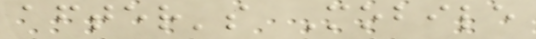after's Mobile
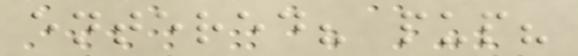entered? pup?
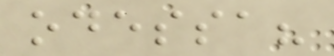odessa?
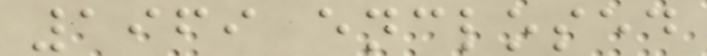1969 enclosed
